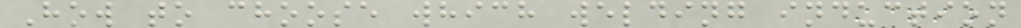How to choose which welding induction
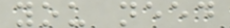you need
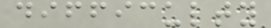difficulty
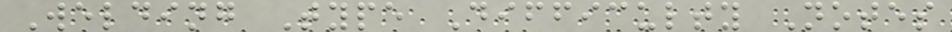Welding Type Difficulty Notes
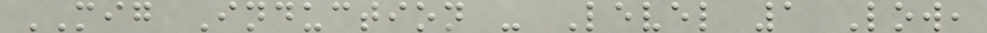MIG Induction - Level 1 Low,
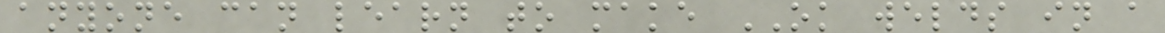anyone can learn to make OK welds in a
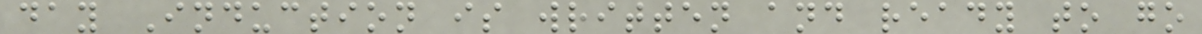day Induction is written and ready to go
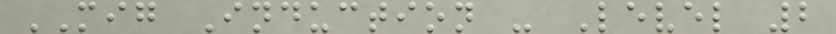MIG Induction - Level 2
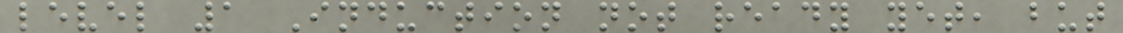level 1 Induction not ready yet, but
